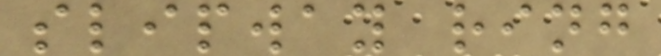slipway ring
